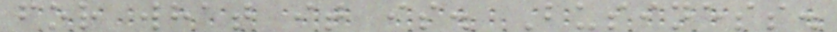for what it is. Business.
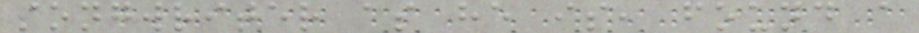songwriter as he is, found a
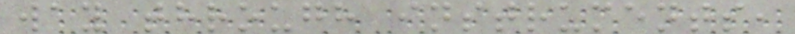way through instruments,
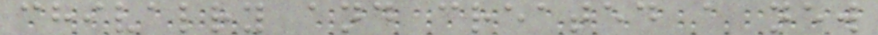chivalry and created a new
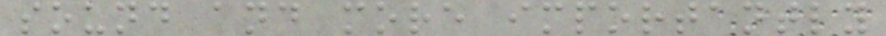sound and more importantly
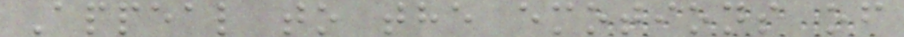Appeal to the emotions of
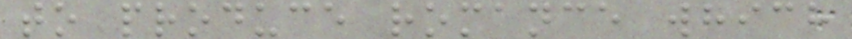to produce romance which
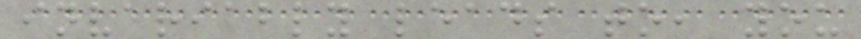invariably leads to, you
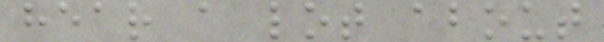hear a lot about
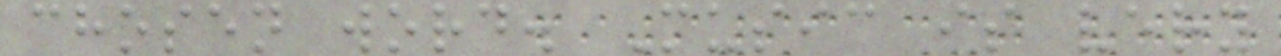chosen word. Music is very
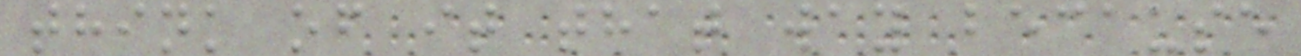think of it that way because
